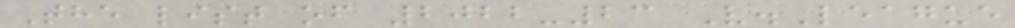The list of 2022-23 V.League
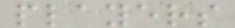players
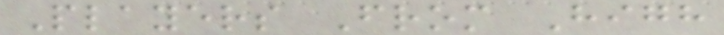Players From High
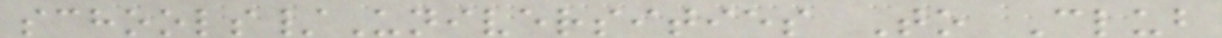schools/Universities To Club
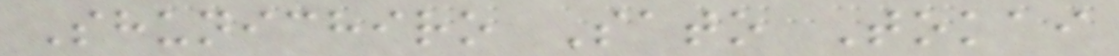Shunichiro Sato Tokai
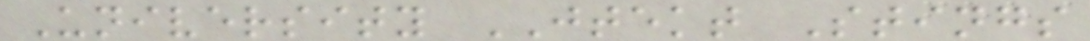University JTEKT Stings
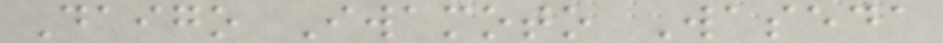Daigo Iwamoto Waseda
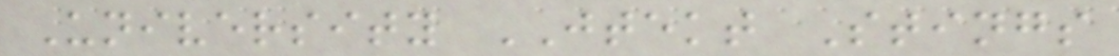University JTEKT Stings
